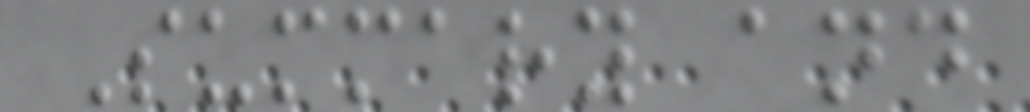Summary and
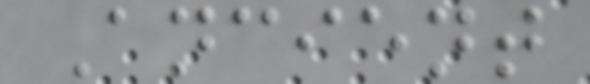Ancient
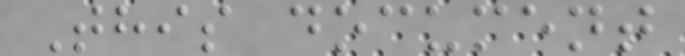This document
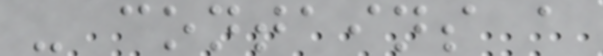- contains a
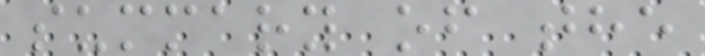summary of the
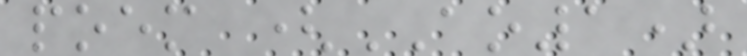poem (AO1)
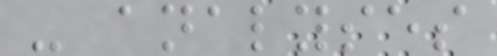- analyses
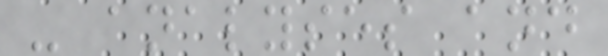- analyses and
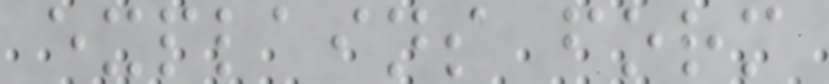explains form
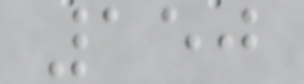150
